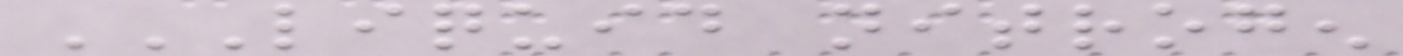LIQUID NITROGEN
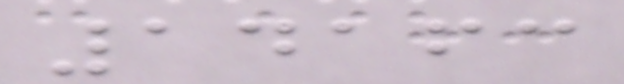14163
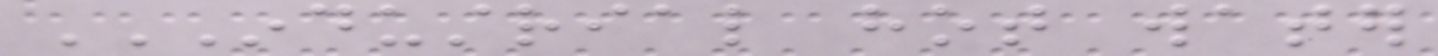INDUSTRIAL HOT WATER
